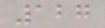127
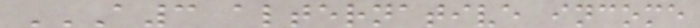A3 ALTERNATIVE INCOME
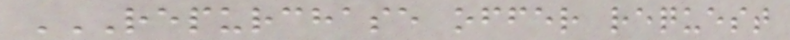REPURCHASE OFFER REQUEST
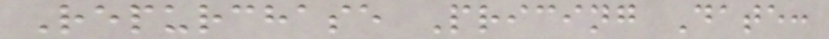Repurchase Pricing Date:
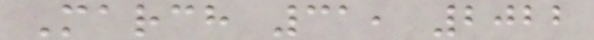March 31, 2022
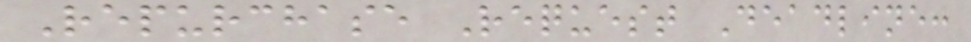Repurchase Request Deadline:
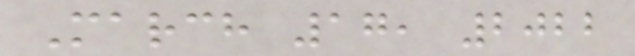March 17, 2022
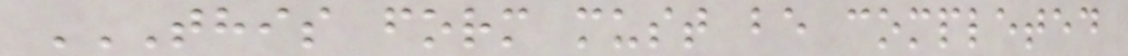THIS FORM MUST BE COMPLETED
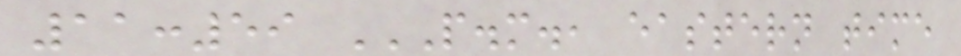11:59 P.M., EASTERN TIME
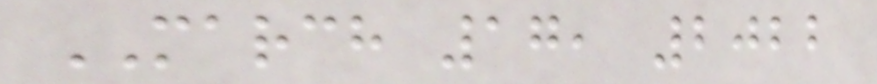MARCH 17, 2022
